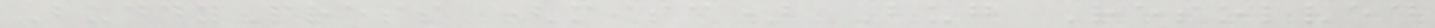BuddyPress (misc) Bug Resolved
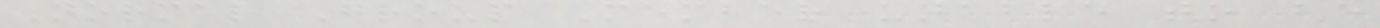Normal Group Member unable to be
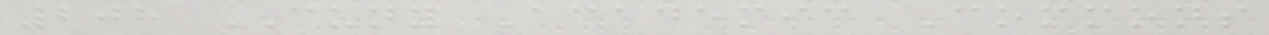208 CUNY Academic Commons
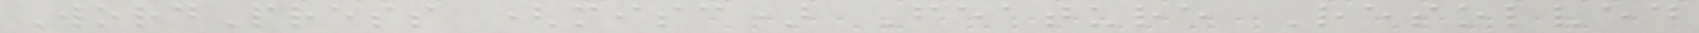WordPress (misc) Feature Resolved
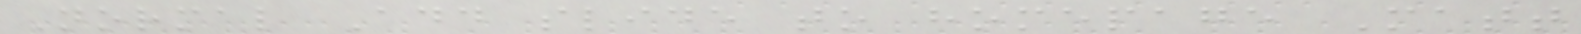Normal Add slide to homepage Matt
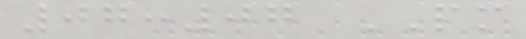07:07 PM
